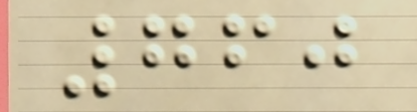760
